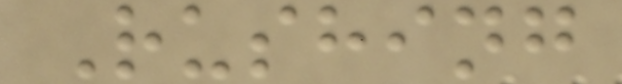Rushing
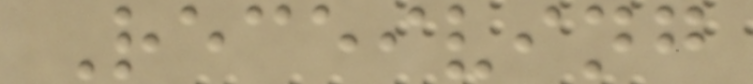Receiving
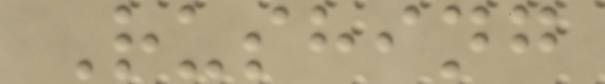Rushing
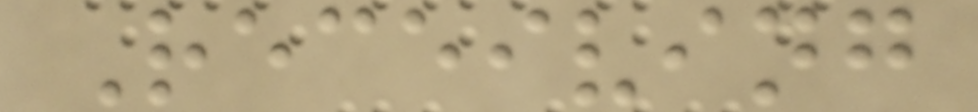Receiving
